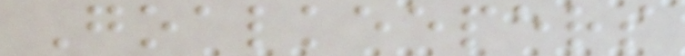Goalkeepers
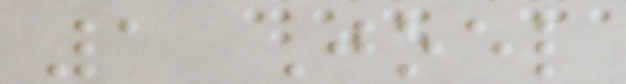1 Joel
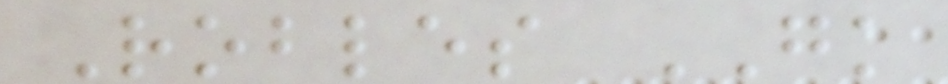Robles GK
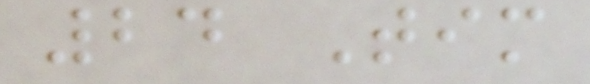24 Tim
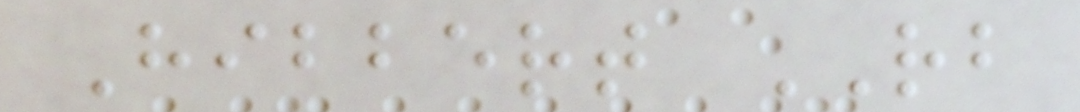Hibbert RB
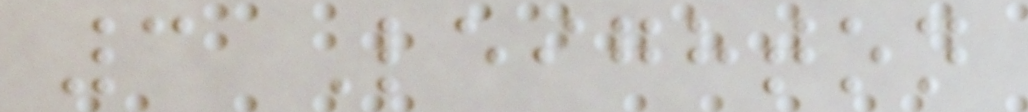3 Leighton
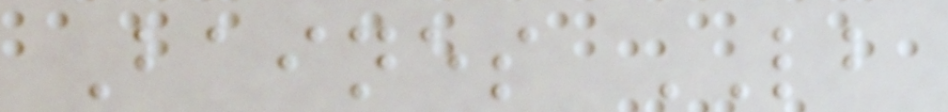Baines LB
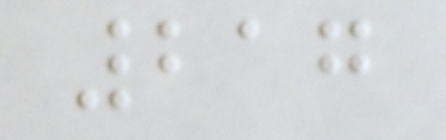217
